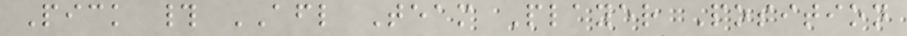Pick # AFL Team Player Position
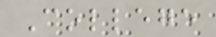College
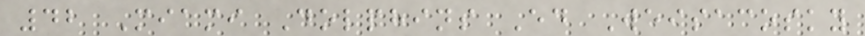42 Miami Dolphins Ed Weisacosky
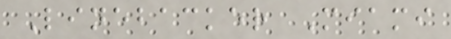Linebacker Miami
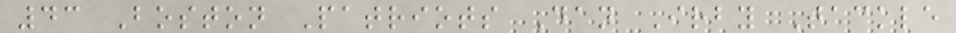43 Boston Patriots Dan Irby Tackle
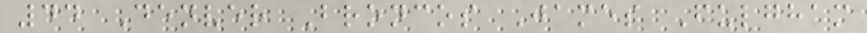44 Denver Broncos James Fulgham
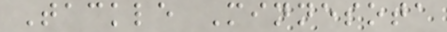Tackle Minnesota
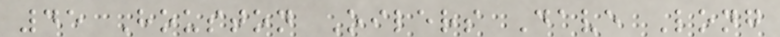45 Houston Oilers Dave Long
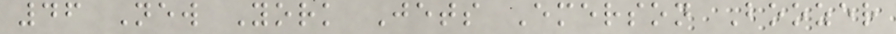46 New York Jets Emerson Boozer
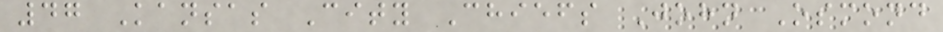47 Kansas City Chiefs John Osmond
